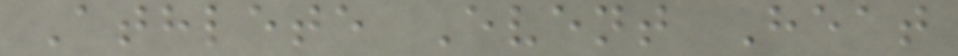Athlete Event Heat
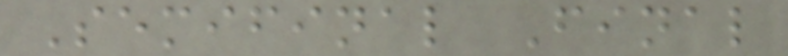Semifinal Final
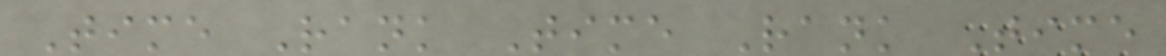Time Rank Time Rank Time
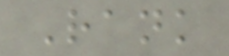Rank
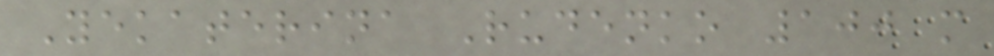Yekaterina Rudenko 100 m
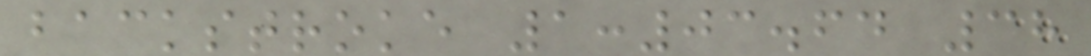backstroke 1:03.64 38
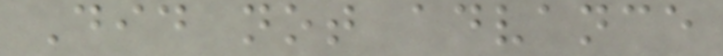Did not advance
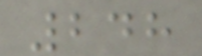248
